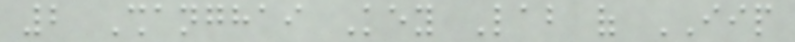2 Shanghai Key Lab of IIP
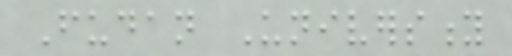Fudan University
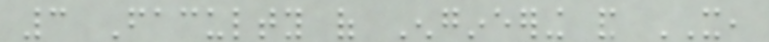3 Faculty of Engineering and IT,
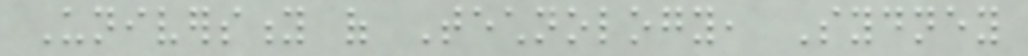University of Technology, Sydney
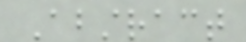Abstract
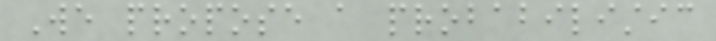We propose a probabilistic
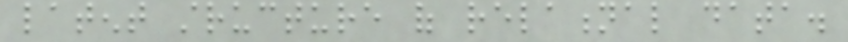latent structure of relational data.
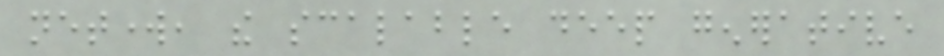network, the scalable deep generative
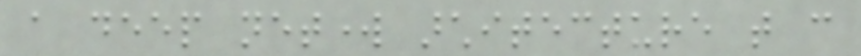a deep network architecture that can
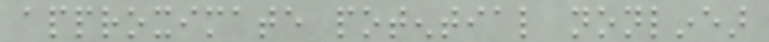approximate potential nonlinear
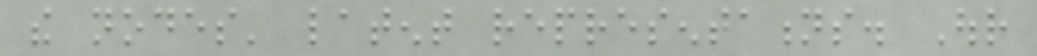the nodes' latent representations. Our
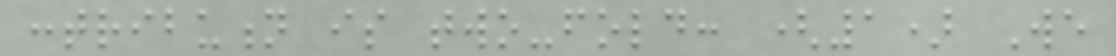contribution is two-fold: (1) We
